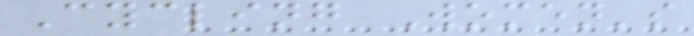Cycling Women's
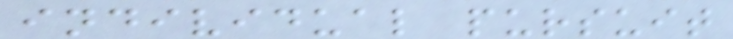individual pursuit
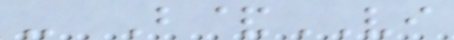- B&VI
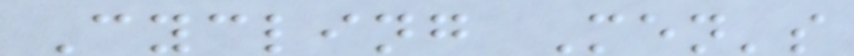Cycling Men's
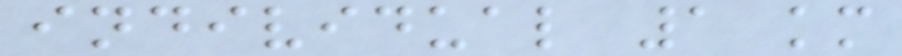individual 1 km
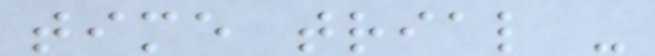time trial -
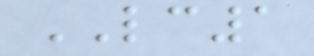LC1
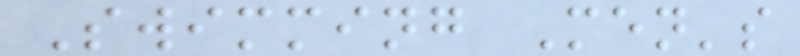Swimming Men's
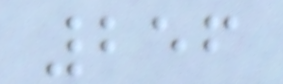256
